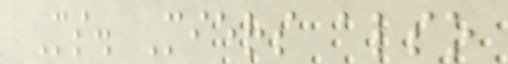Ms. Miers also
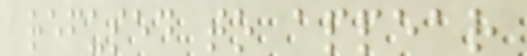refused to appear
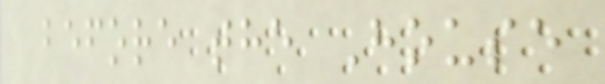before the House
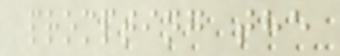prompting the
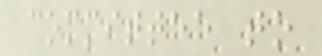committee to
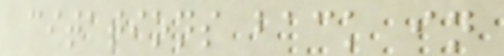citations back in
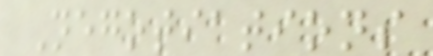Negotiations
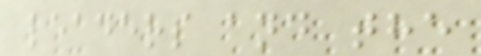leaders and the
